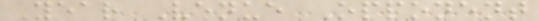Year Venue Opponent
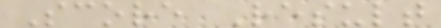Score Result
